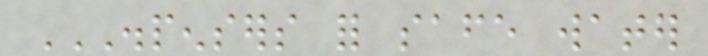DISPENSERS FOR SAFE WATER
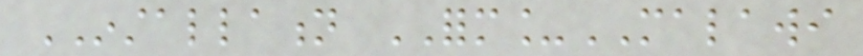INSTALLATION FORM_MALAWI
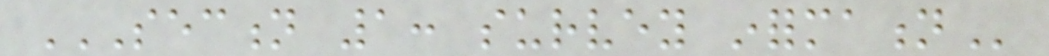SECTION 1: SURVEY INFORMATION
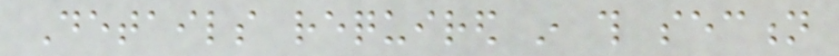Details required in this section
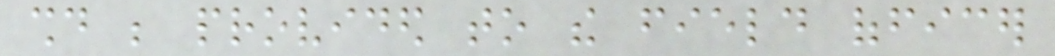should be provided to the field officer
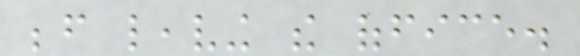before leaving the office.
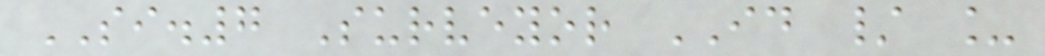SI.7 Surveyor ID / _
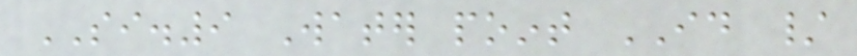SI.9 Water point ID /
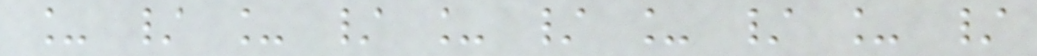_ / _ / _ / _ / _ /
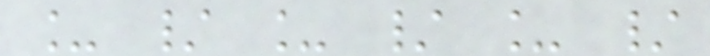_ / _ / _ /
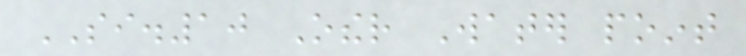SI.10 Other Water point
